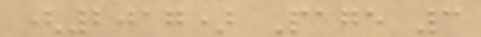(2017) Page 3
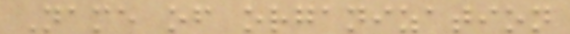Name of organization
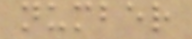number
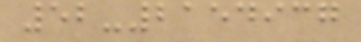52-2154937
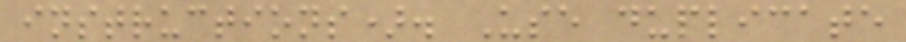instructions). Use duplicate
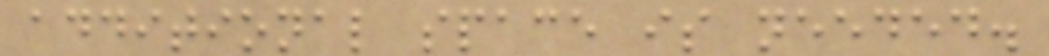additional space is needed.
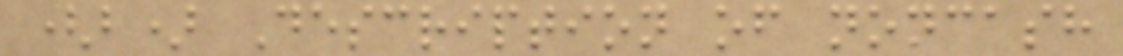(b) Description of noncash
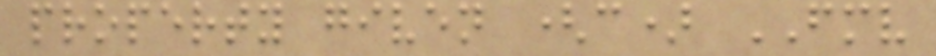property given (c) FMV
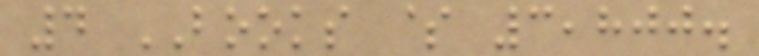4 BOOKS $ 3,800.
